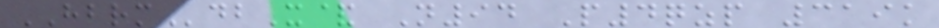HBRMdbX& N94 P4qzp 319k
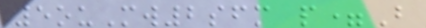5ouMw2sfm p=B
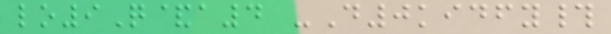lo9Q&a4 -D0kidfy#
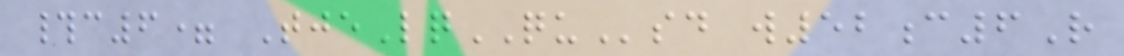#c6= TjeLqQUsd w52c6R
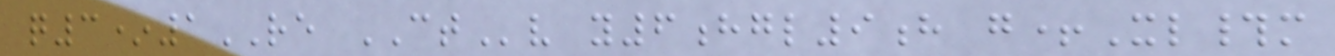q3*1RE CTv y6hgl9h g+Xl#m
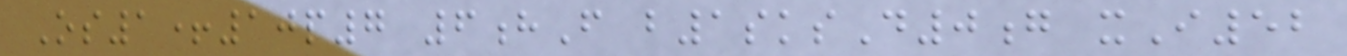Os1+10p7 6hF b1sksD0g xI52
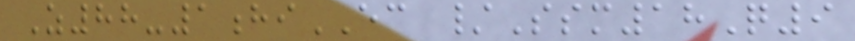Z88-1hiEC /Ssm18Q9
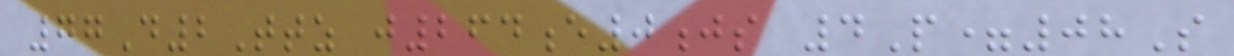77D2Ttz j264e0js 4P=08S
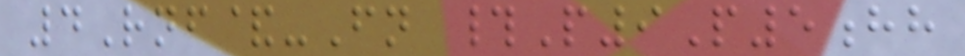4Rnf&-Fn #P9P5hh
